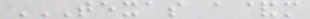TEXAS A&M
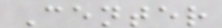Center
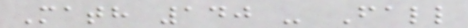Math 140 - Fall
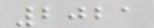2021
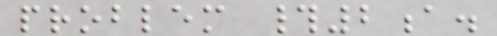problem #2a.
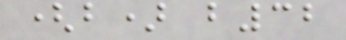(b) b32
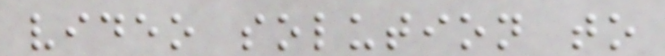video solution to
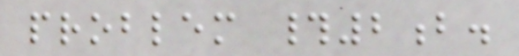problem #2b.
